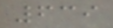639
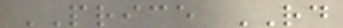PRICE RD
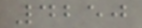4250
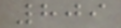809
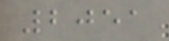2051
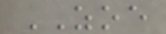ZOE
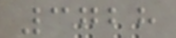3728
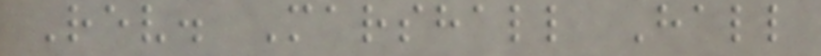Rev. Marshall Hall
